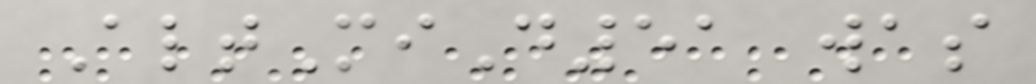AltMiD51 was
